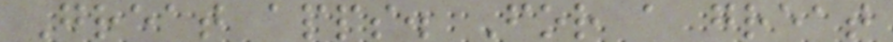Great apps. For a great
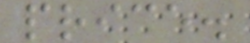price.
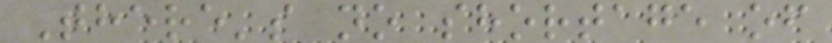There's no shortage of
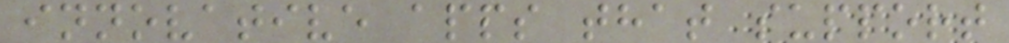innovative apps that support
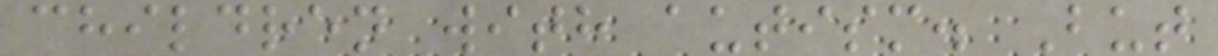children with autism. But
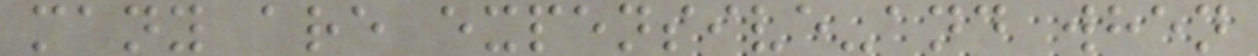many are expensive-and when
